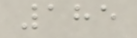185
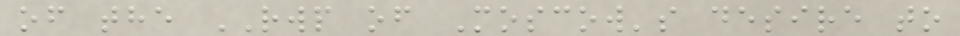of the RWP of Moscow's desire to
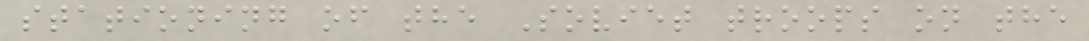stationing of the Soviet troops on the
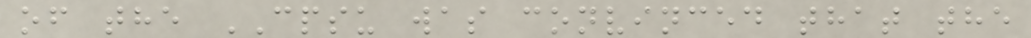of the CPSU was convinced that the
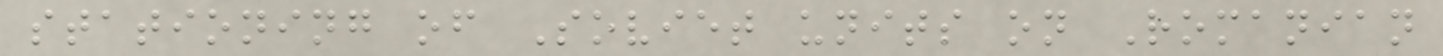stationing of Soviet units on Romanian
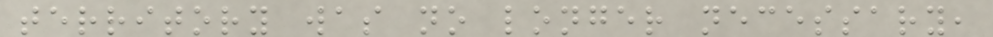territory was no longer necessary,
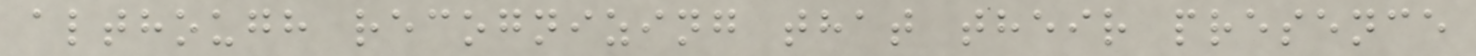although recognizing that their presence
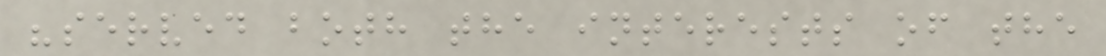"served both the interests of the
